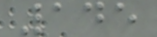145
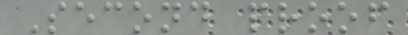Second proof
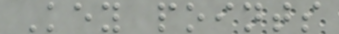Key points
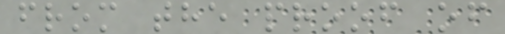from the proof of
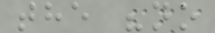the "no
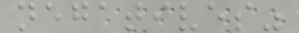negatives"
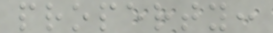property:
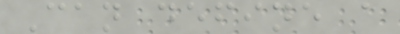Can define a
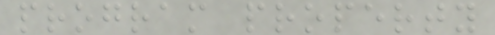program property
